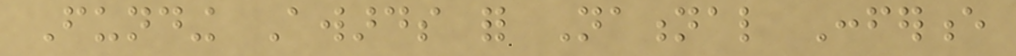Funding Awards for National Conference
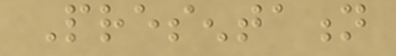Presentation
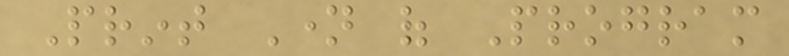Print Name of Program
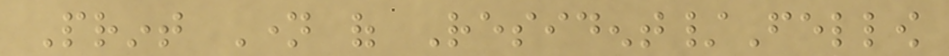Print Name of Resident/Fellow
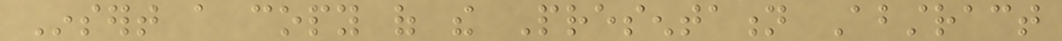Insert a copy of the Presentation Abstract
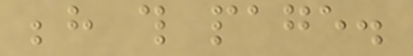behind this page.
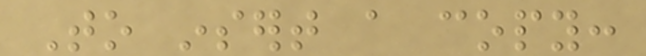To insert a copy:
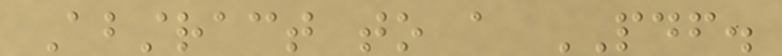Abstract to a PDF.
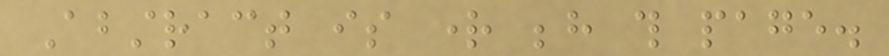Abstract is right behind this page.
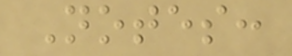Notes:
